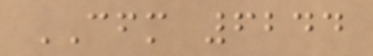CFM 6244
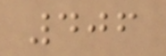406
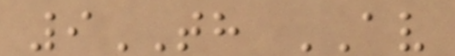9TH AV
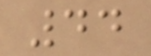44
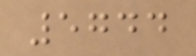5744
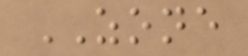ZONE
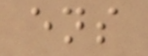ens
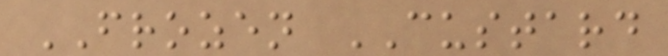FROZEN CUSTARD
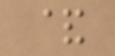&
